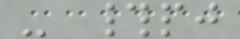- #pj
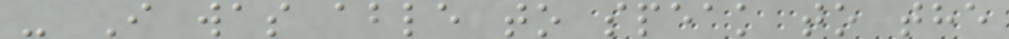- I was able to speak to the
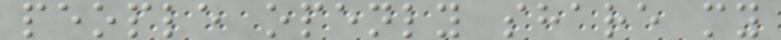people openly share my
